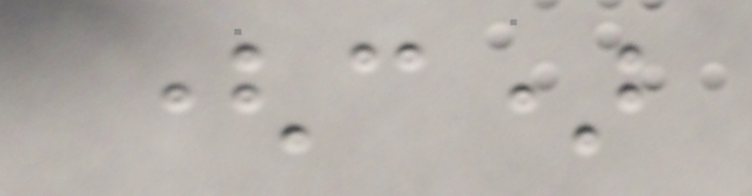(c)
